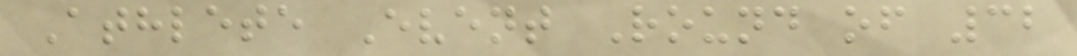Athlete Event Round of 32
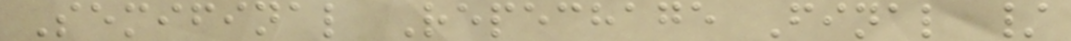Semifinal Repechage Final /
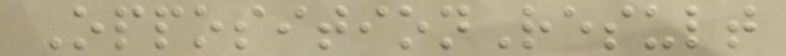OppositionResult
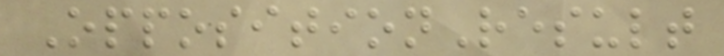OppositionResult
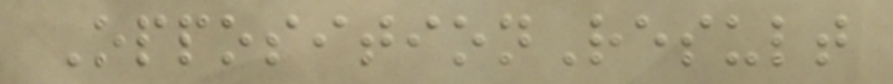OppositionResult
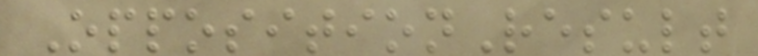OppositionResult
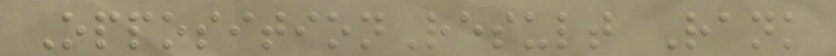OppositionResult Rank
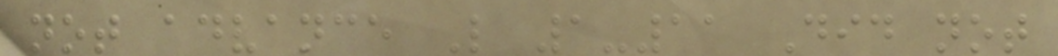not advance L 1-11 Did not
